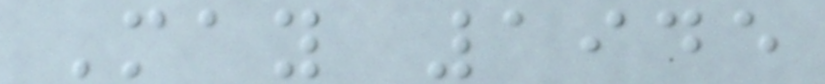May 1945
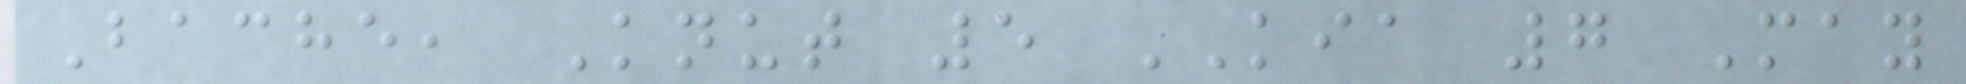Bache, Knut 5 KIA 7 May
